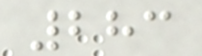283
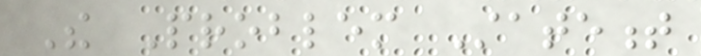The Problem Statement
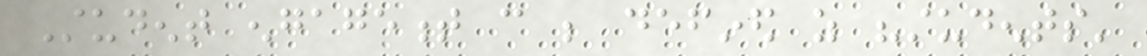Student engagement can be defined as "students'
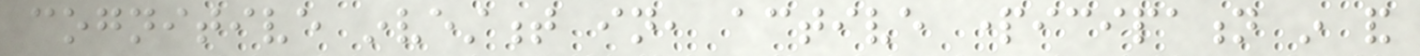cognitive investment in, active participation in and
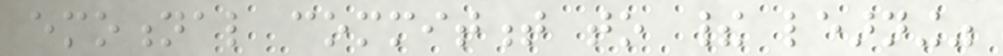emotional commitment to their learning"
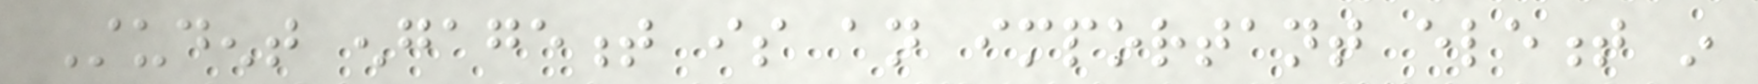Student engagement is an important element in
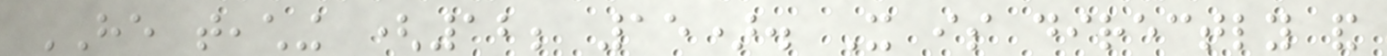HE teaching (12; 15). It is directly and
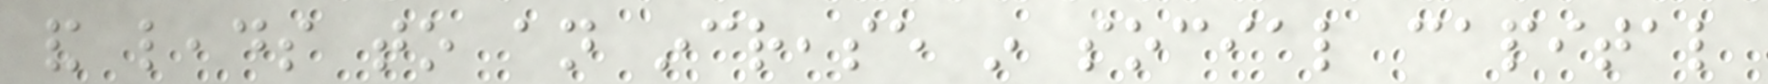and leads to an increase in social capital
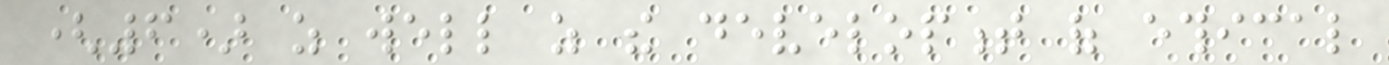(6) as well as the development of ethical
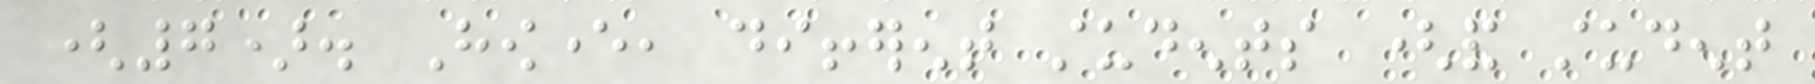(7). However, different students (and student
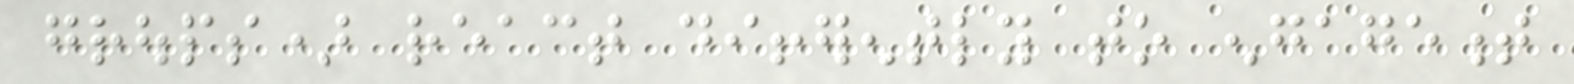groups) react differently to engagement
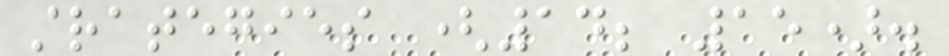strategies (14; 15).
